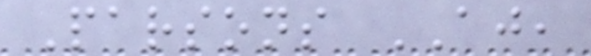Parsons AJ,
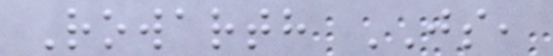Rowarth JS,
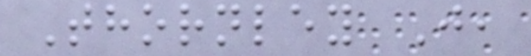Thornley J,
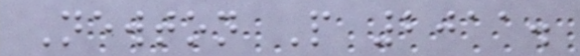Newton P 2011.
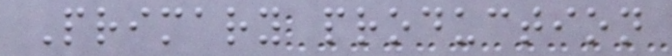Primary production
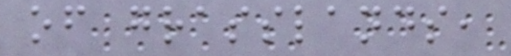of grasslands,
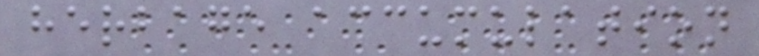herbage accumulation
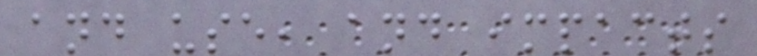and use, and impacts
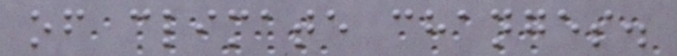of climate changes.
